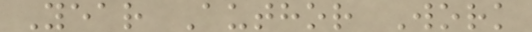Year Author Work
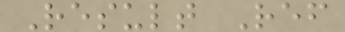Result Ref
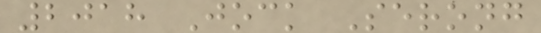2018 Jock Serong
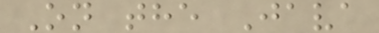On the Java
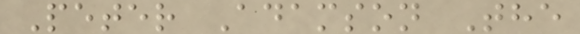Peter Adamson The
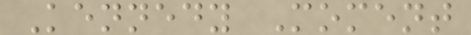Kennedy Moment
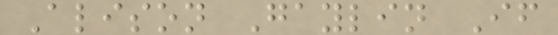Alison Gaylin If
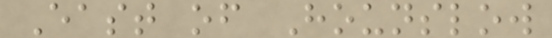East of Hounslow
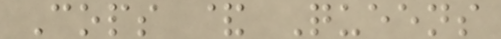Cops & Queens
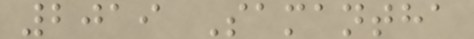2019 Samantha
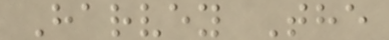Harvey The
